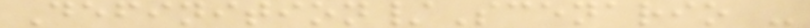Definition/Scenario -
